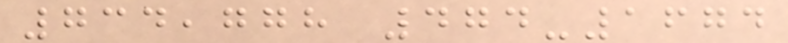734,778 474-1674
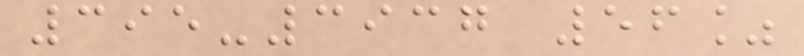395-3937 56%
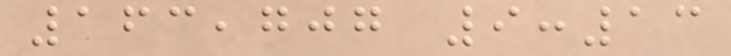163,707 9:13
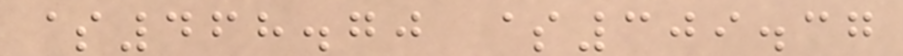$468.70 $309.37
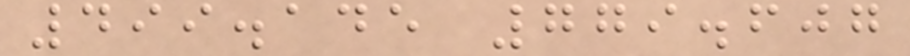499.145 779.607
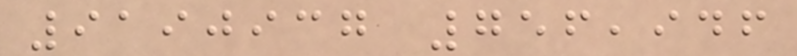9190937 756,946
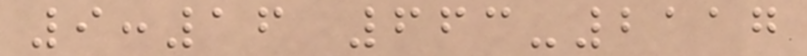9:16 663-2117
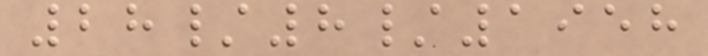28/8/1958
